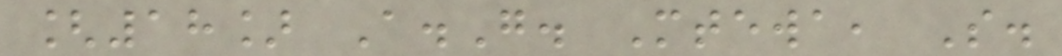[18] A.G. Mtewa, S.
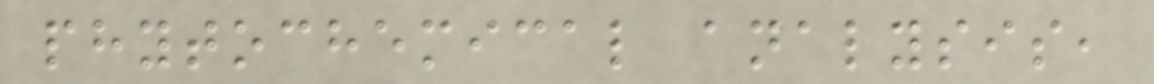phytochemical analysis,
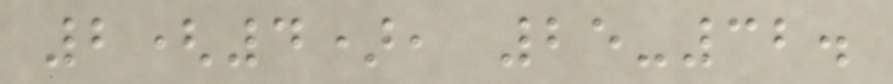2(4), 25-32.
